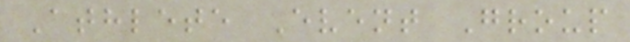Athlete Event Group
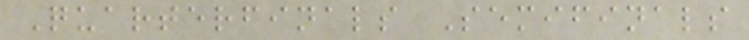Quarterfinals Semifinals
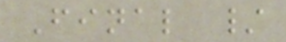Final /
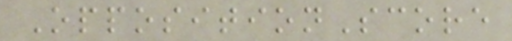OppositionScore
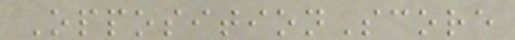OppositionScore
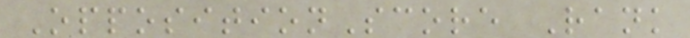OppositionScore Rank
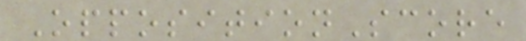OppositionScore
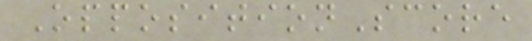OppositionScore
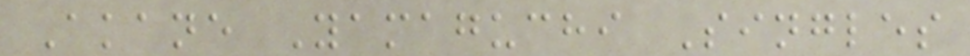Akane Yamaguchi Singles
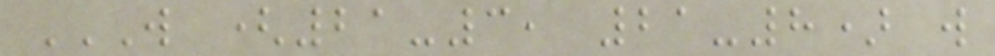W (21-3, 21-8) W
